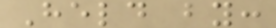Held by:
